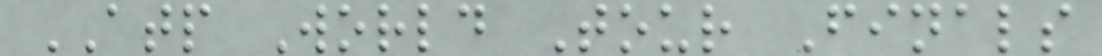ATP World Tour Finals
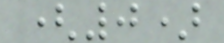(0)
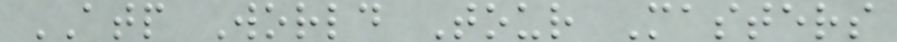ATP World Tour Masters
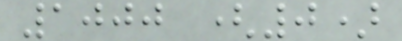1000 (0)
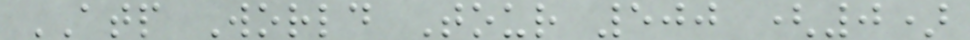ATP World Tour 500 (0)
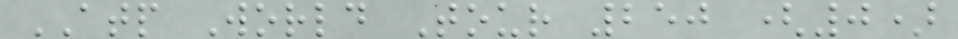ATP World Tour 250 (0)
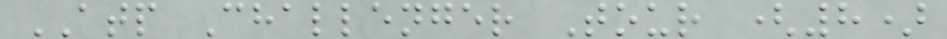ATP Challenger Tour (8)
